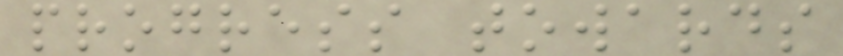progress towards
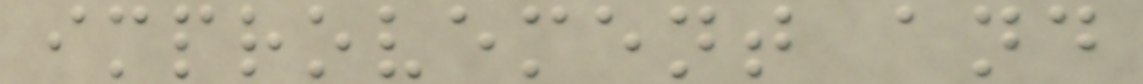improvement and
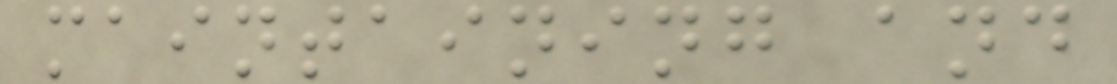maintaining and
